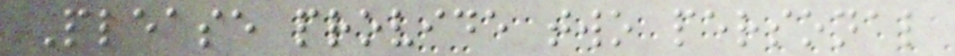Please provide two personal
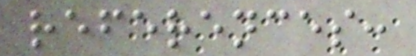references:
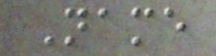Name
